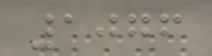1076
